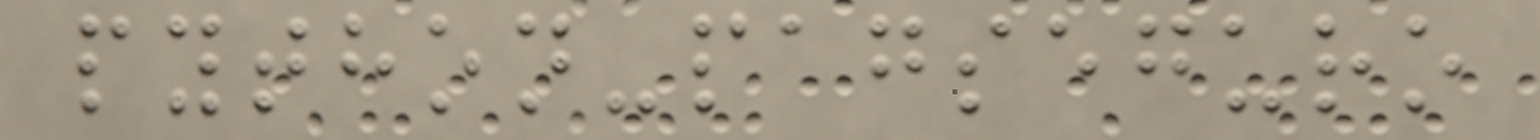python-pagseguro
